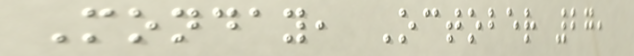Monday, October 27,
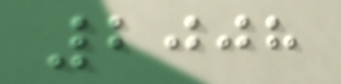2008
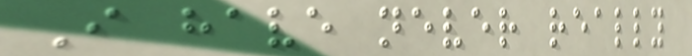I have never really
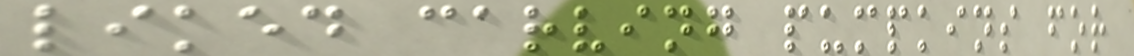liked carving pumpkins for
